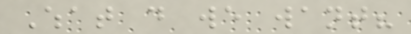What do we want?
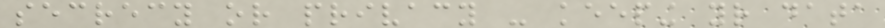secrecy or privacy - keeping your data
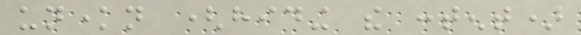unknown (hiding the content)
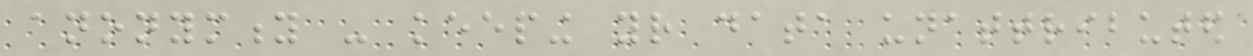anonymity - keeping your data unattributed
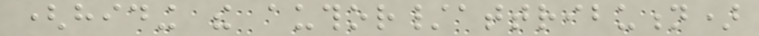(hiding the author/attribution)
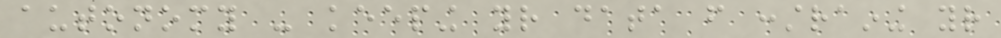autonomy - keeping your data from constraining your
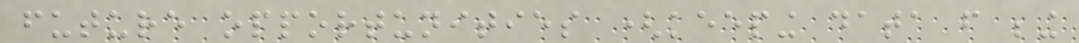future opportunities (keeping data from being
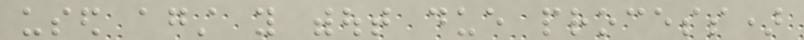used against you without due process)
